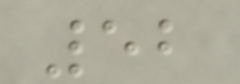52
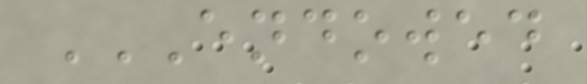ENDOWED
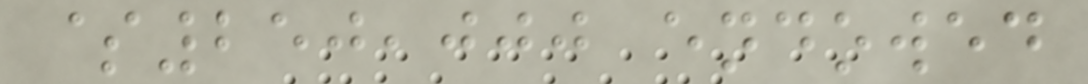$250,000 endowed
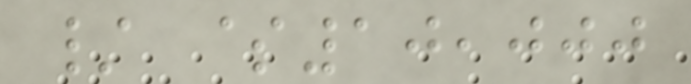/ $10,000
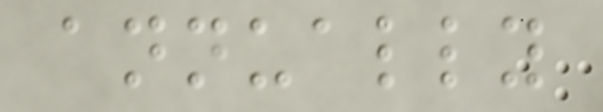annually
